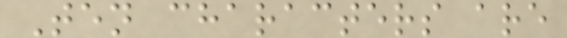Ten characters are
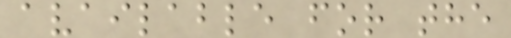available for the
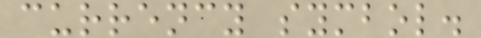currency symbol.
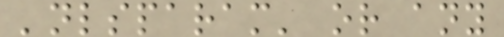'nlsparam' or any
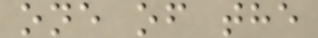one of the
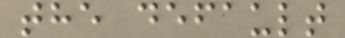the default
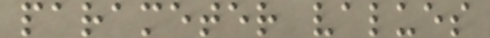parameter values
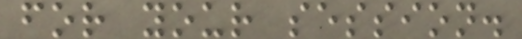for your session.
